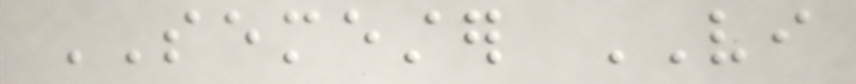SEMESTER VI
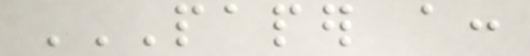PAPER A:
